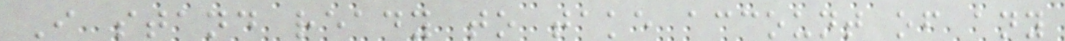I stand ready to take account of any
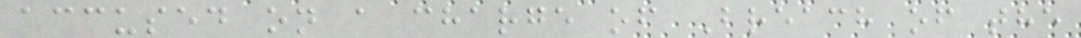accused on a charge of Breach of the
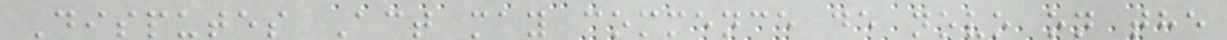Disputes Act may commence de novo on the
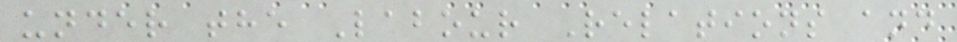under the Labour Relations and
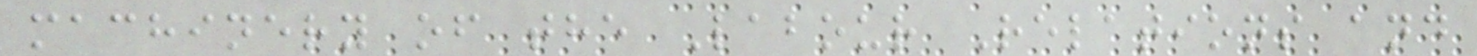machinery of the Labour Relations and
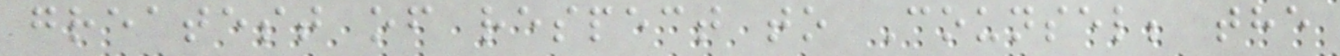greatest of respect to Counsel; the
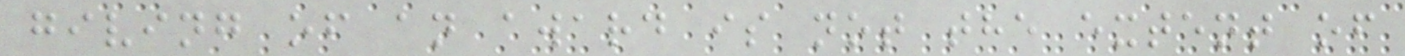giving of an award is not the extent of
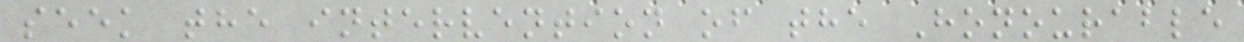seek the intervention of the Honourable
